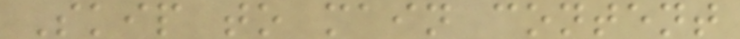Skip to main content
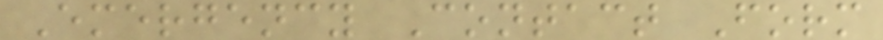Emergency Contact Form
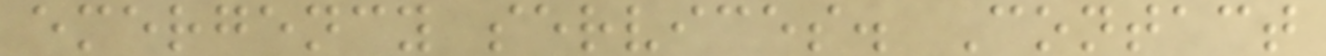emergency services. Contact
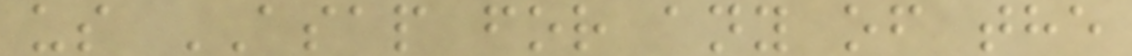us ASAP for any of the
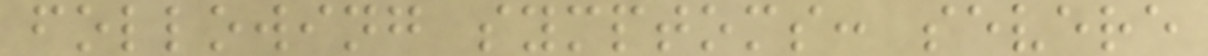following symptoms: severe
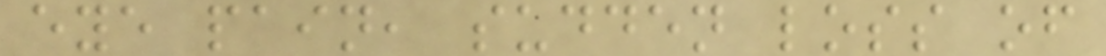eye pain, sudden loss of
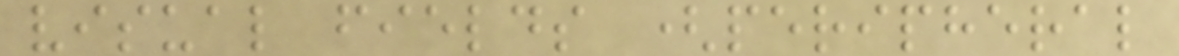visual fields (peripheral
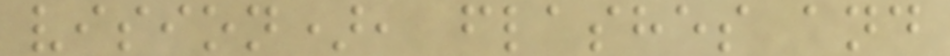vision), flashes and
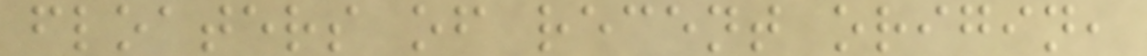floaters of recent origin,
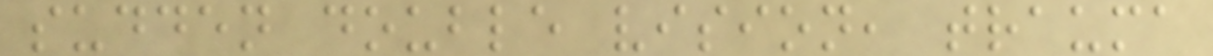sudden double vision, trauma
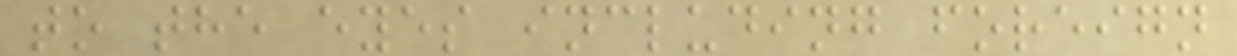to the eyes including foreign
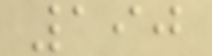190
